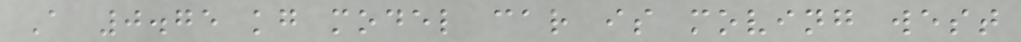A 0.75 kg model car is moving west
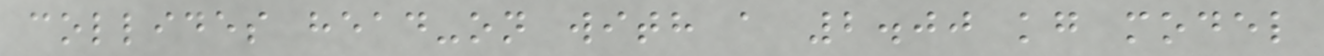collides head-on with a 2.00 kg model
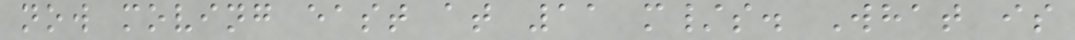now moving east at 11 m/s. What is
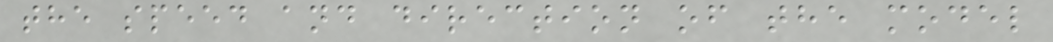the speed and direction of the model
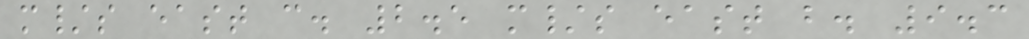m/s east c. 2.5 m/s east b. 9.3
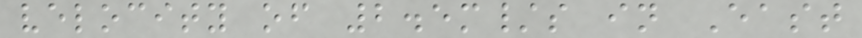velocity of 2.5m/s in East
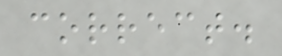correct.
